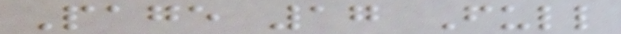Page 17 Full
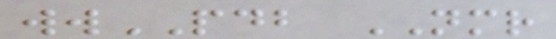wwPDB NMR
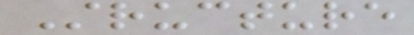Structure
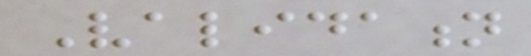Validation
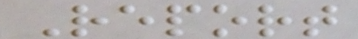Report
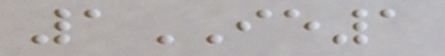1IE1
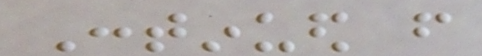Continued from
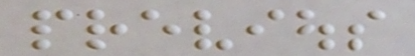previous
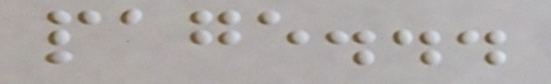page...
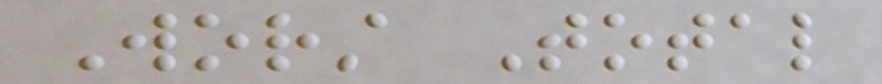Worst Total
